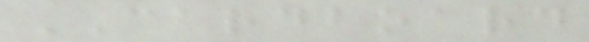CARDBOARD
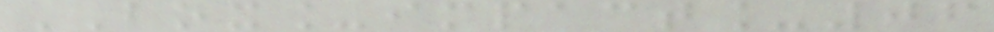BOX_impact_06
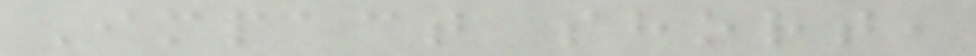Impact short,
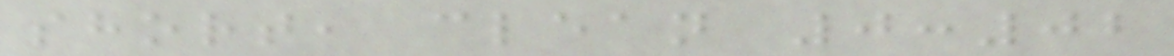short, clean 0:02
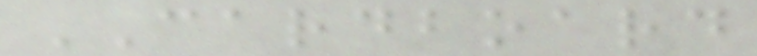CARDBOARD
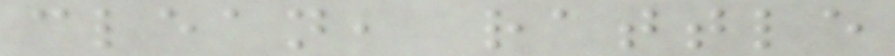clean, rattle
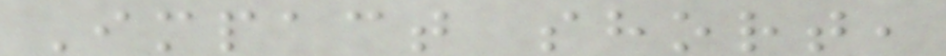Impact short,
